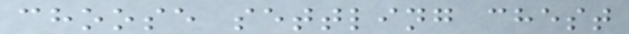choose settling chest
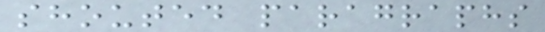shouted paragraphs
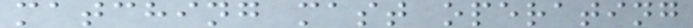matching mast operating
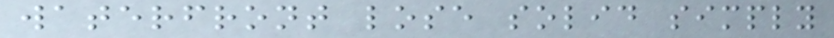waterfront lose solid simply
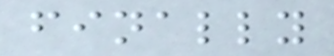finally
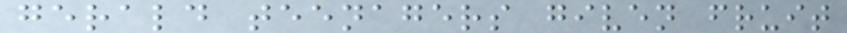gerald teenagers given fruit
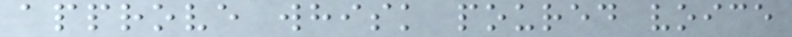approve whisk poured voice
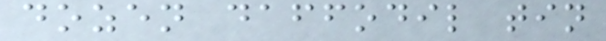dozen daffodil tin
